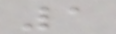1
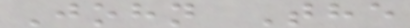John The
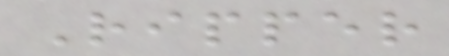Ripper
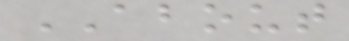ABOUT
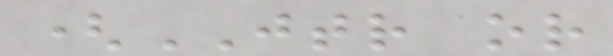(JTR or
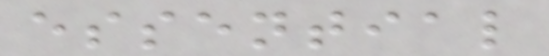essential
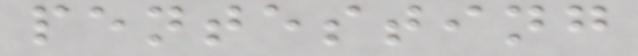pentesting
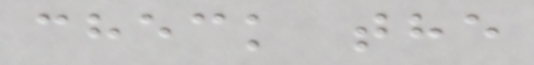check the
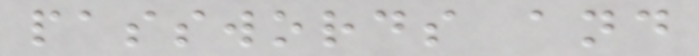passwords and
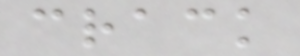crack
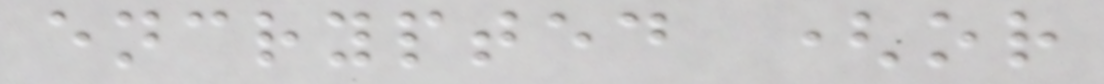encrypted (or
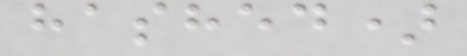hashed)
